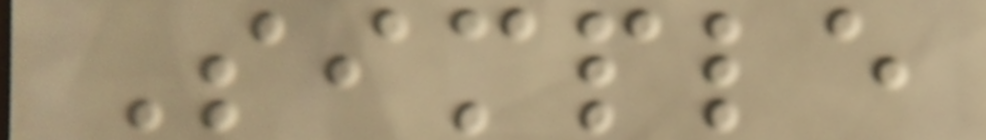Simple
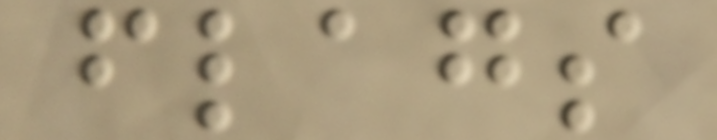flags
